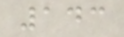143
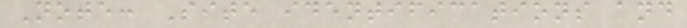Note: Site identifications and
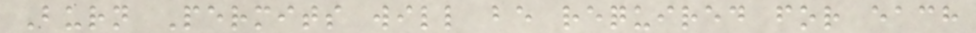Burn Permits will be required for each
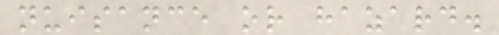nuisance or hazard.
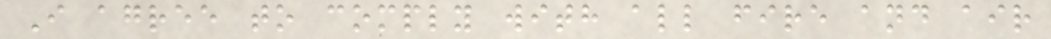I agree to comply with all fire and air
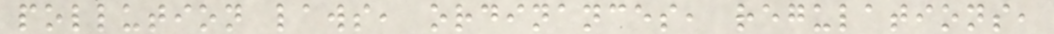pollution laws, ordinances, regulations,
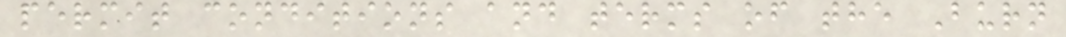permit conditions and terms of the Burn
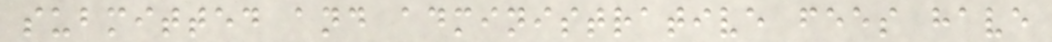submitted and administrative fees have
